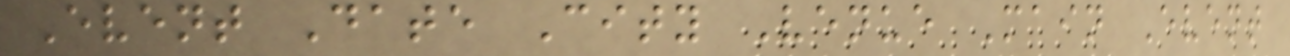Event Date City Venue Main Event
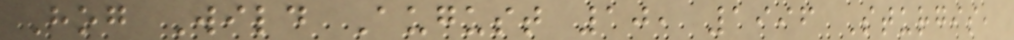Hog Wild August 10, 1996 Sturgis,
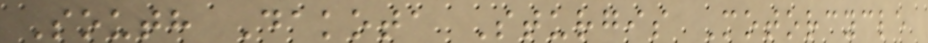South Dakota Sturgis Motorcycle
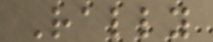Rally
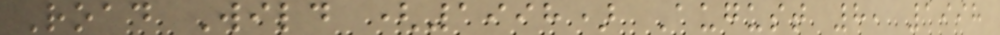Road Wild (1998) August 8, 1998
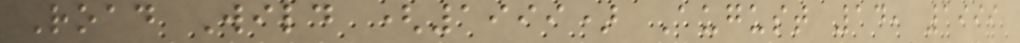Road Wild (1999) August 14, 1999
